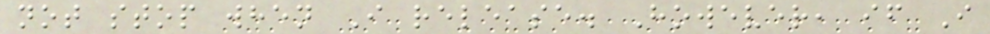not stop when I release. However, if I
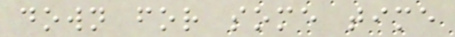down for some time
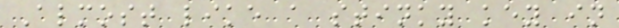Almost like a stinky key in
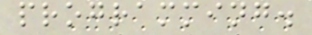programming.
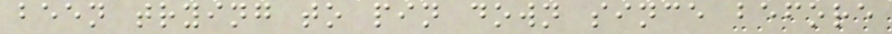been trying to pin down since before
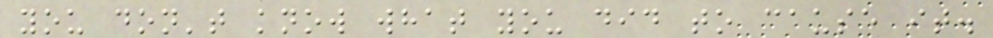you don't know what you did to cause it.
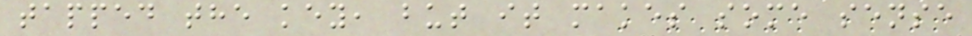tapped the key, but it makes some sense
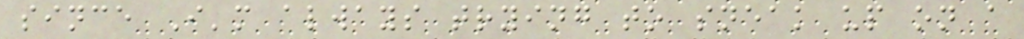since I'm always trying to sneak up on a
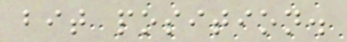bit position.
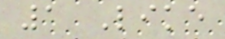1 Like
